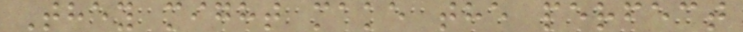They might make the perfect
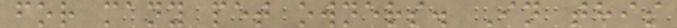for many pet owners. In this
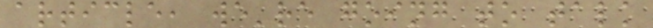article, we're going to talk
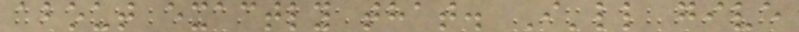about exactly that. I'll give
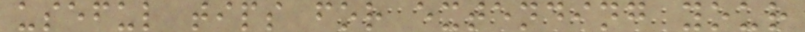useful tips for extending your
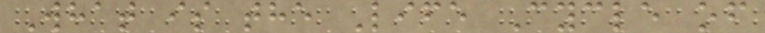What is the Life Cycle of
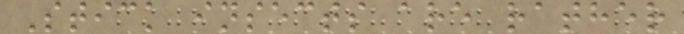Stick insects are rather
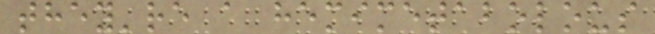they're a hemimetabolous
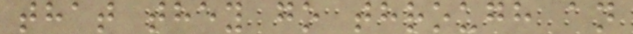that they go through an
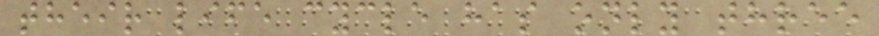their life cycle has only three
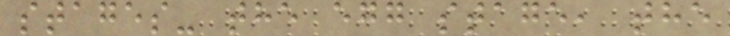stages- the egg stage, the
